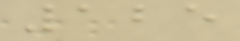125
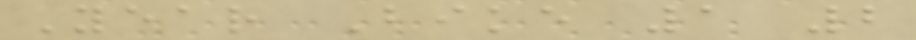Year Bike 1 2
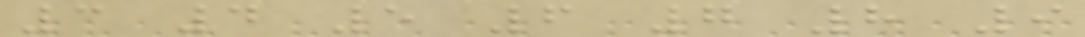3 4 5 6 7 8 9
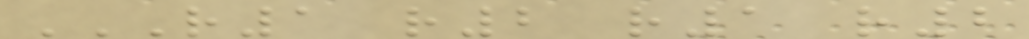R1 R2 R1 R2
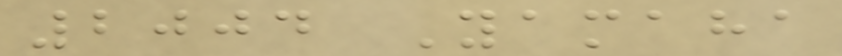2004 Yamaha
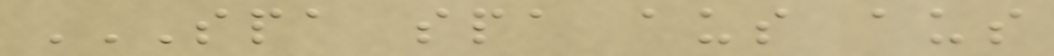SPA SPA AUS AUS
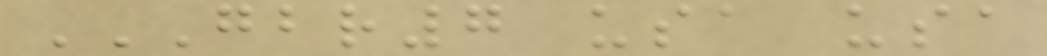GBR7 USA USA
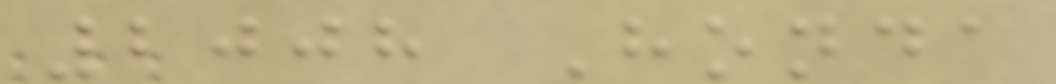2008 Honda
